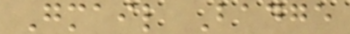Gmail Badge
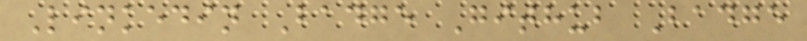Linkedin Badge Github Badge
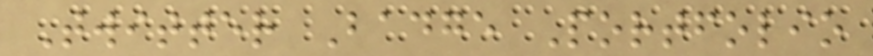Twitter Badge Portfolio
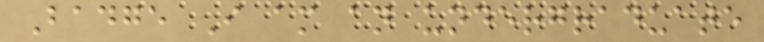Badge I am an undergraduate
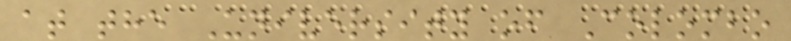at the University of Colombo
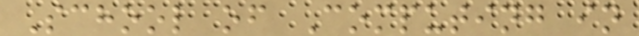School of Computing in
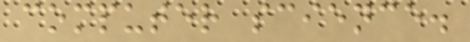computer science.
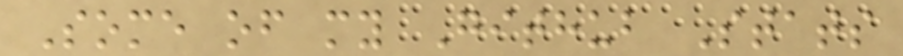Some of my Github Stats
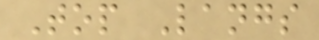Top Langs
